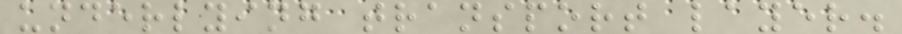underlying transport layer.
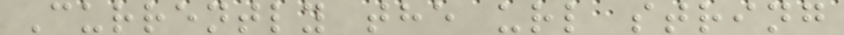Currently the url string
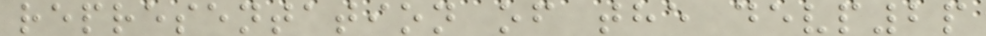representation of the devp2p
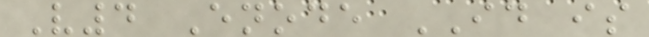V4 Enode ID is
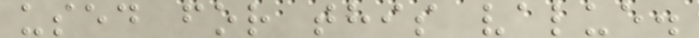used for this value.
